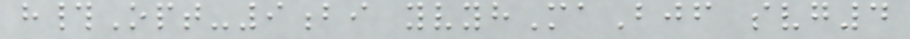h#Opt-9bi yvyhMaBjf svg4
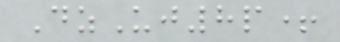DzUj8p+
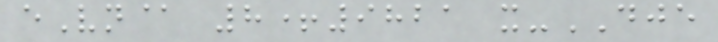eVn@ 8+9821 x-DJE
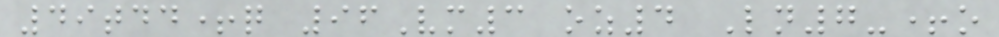49tdd+q 96Vm3 oz4 Ln7-+o
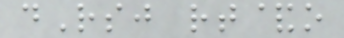dRsj rt&o
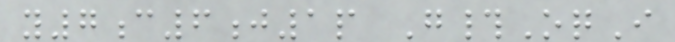y7c6j1p G#OqI
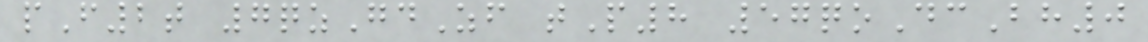pF2t 7qzGdZf tP8 57qoDcBh0
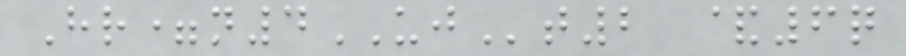Hr=n4UJt2 &6q
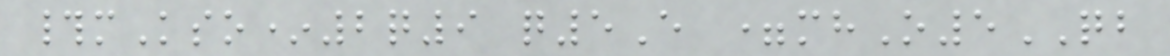#mKso*2q9 q5E =mhO5QB
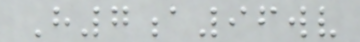H7a96wv
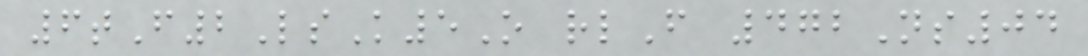6tF2LsK5O rlF 472Ns04
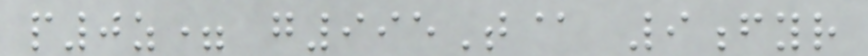p0z= g995T@ 9fyr
